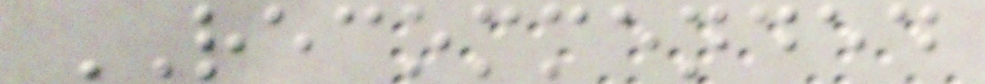RECOMMENDED
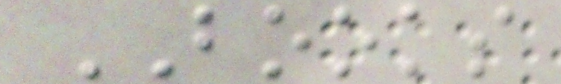BOOKS
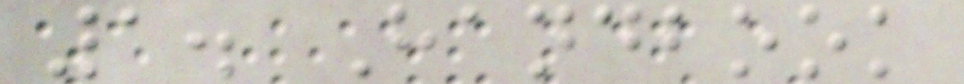1. Handbook
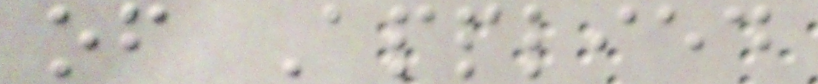of Applied
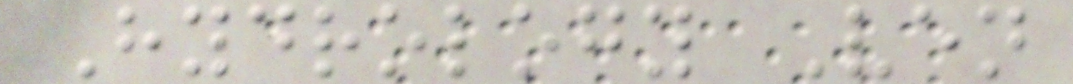Hydrology Ven
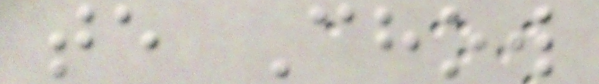te Chow
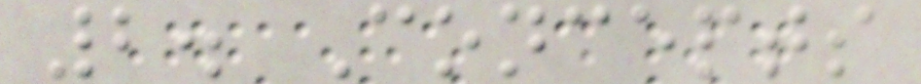2. Concepts
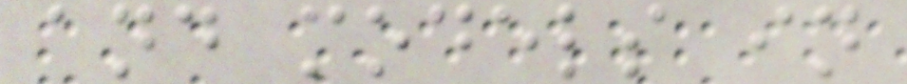and models in
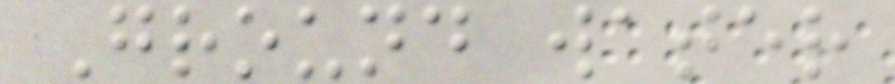Ground water
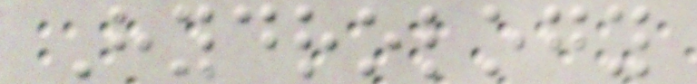Hydrology
